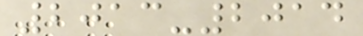2013-2014
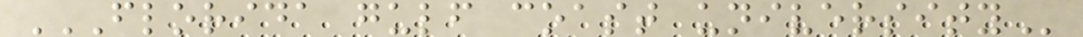FLORIDA GULF COAST UNIVERSITY
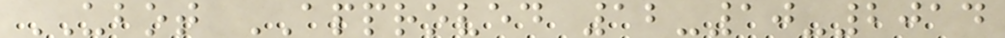UBOT APPROVED 12-10-2014
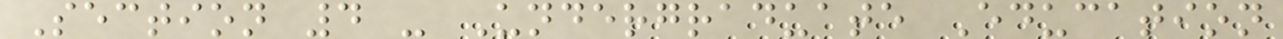Section 4 - Undergraduate Education
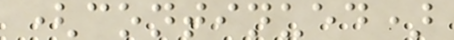(continued)
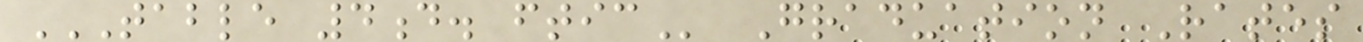TABLE 4D. FTIC Graduation Rates
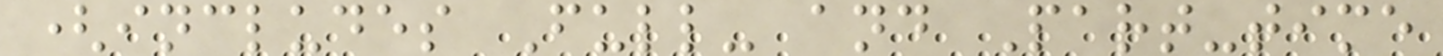(includes Full- and Part-time
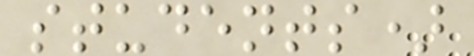students)
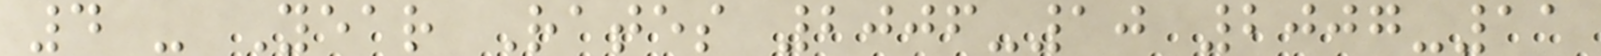4 - Year Rates 2006-10 2007-11
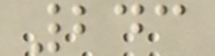243
